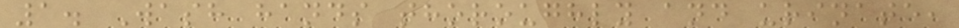1. Wash hands thoroughly and urinate,
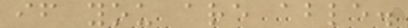if you are able.
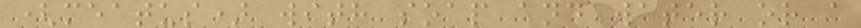(meatus) with soap and water or a
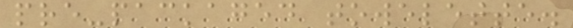pre-packaged towelette.
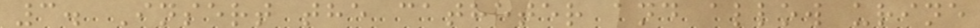3. Insert the catheter and allow urine
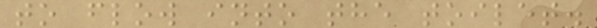to flow into the toilet.
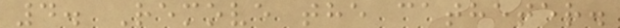4. Remove the catheter.
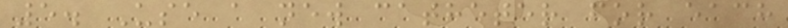5. Use a new catheter for each
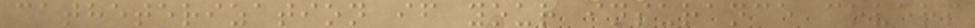catheterization if your insurance covers
